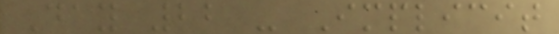Day 22 - Implicit
